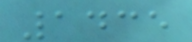1435
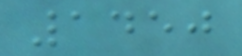1450
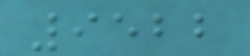9522
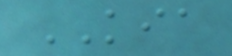KIA
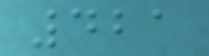421
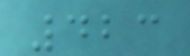423
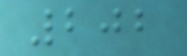202
